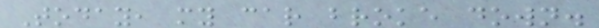Today, my car broke down.
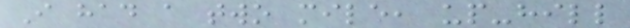I had a two mile, up-hill
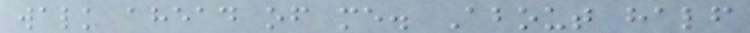walk ahead of me. About half
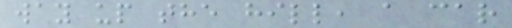way up the hill, a car
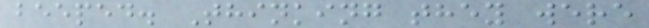beeped. Thinking they were
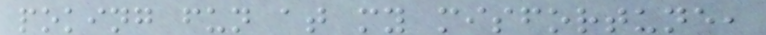poking fun at my misfortune,
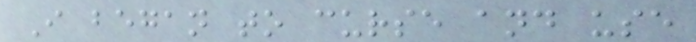I began to curse and use
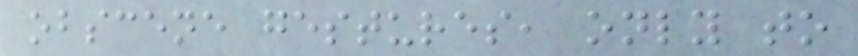obscene gestures, only to
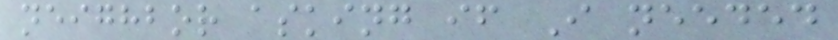neighbor asking if I needed
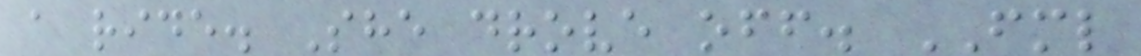a ride. She drove off. FML
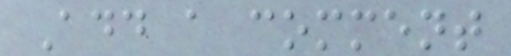Add a comment
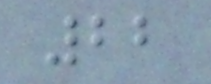22
